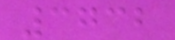3732
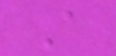A
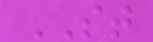ST
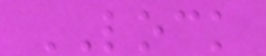LOCK
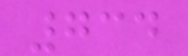734
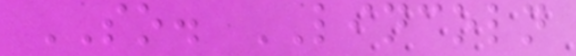SO. LINCOLN
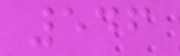546
